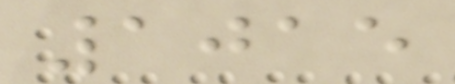1015
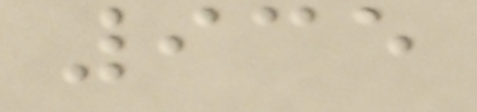935
